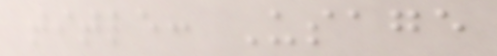title: Usage
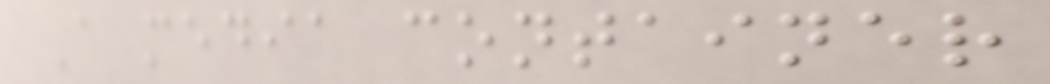A media container
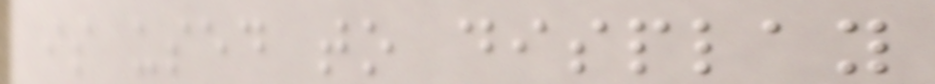is used to display
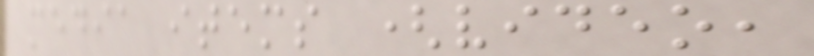media items (video,
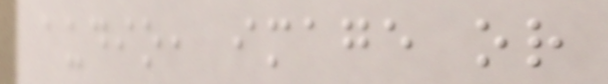audio, image or
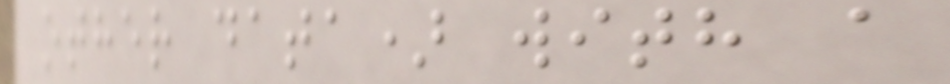other data) with a
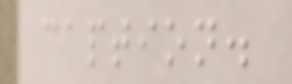caption.
